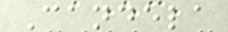Candela
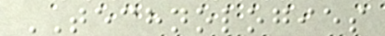TECHNOLOGIES
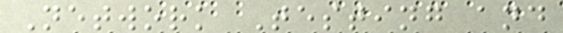Network Testing and
